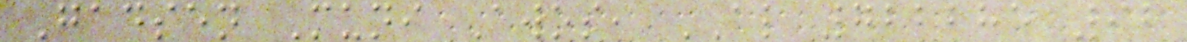Gadsen Muni Awos, AL 722285 92
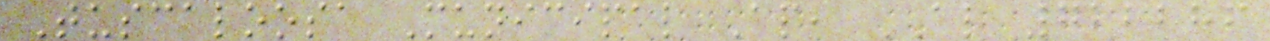Tuscaloosa Municipal Ap, AL 722286
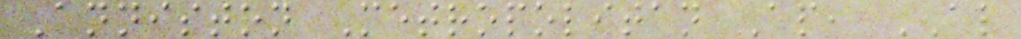Anniston Metropolitan Ap, AL
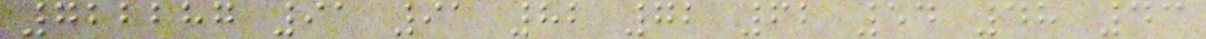722287 91 91 82 72 62 54 48 43
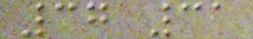37 31
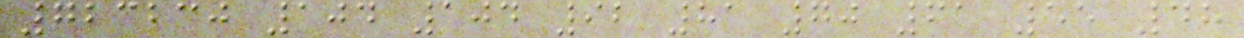723230 104 104 92 81 70 61 55 48
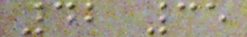42 35
